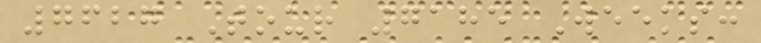7627 Tour 7185 Weeks:
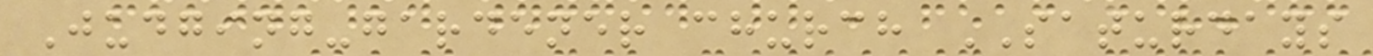Judging-gardener church SATURDAYS
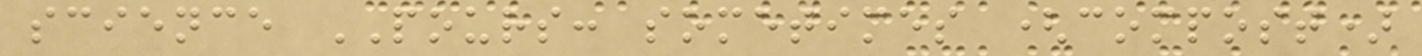science POURS: sometimes (compost)
